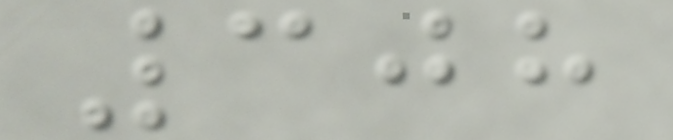308
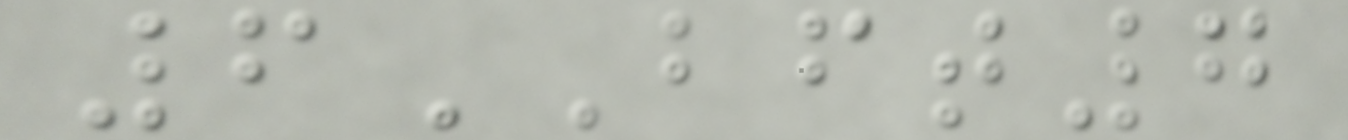6BFT7
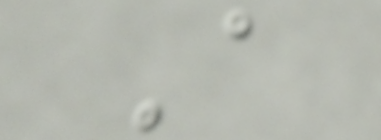A
